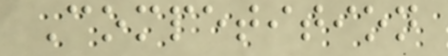Competition
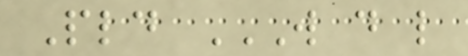Pld W D L
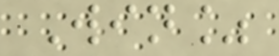Win%
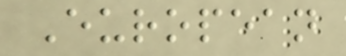European
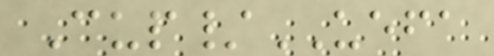Cup/UEFA
